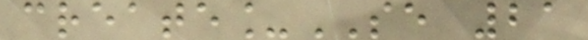create_SE 21
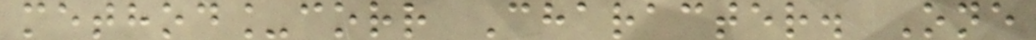method_corr Character. One
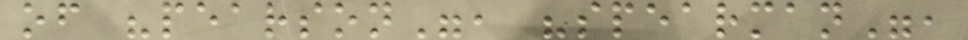of "pearson", "spearman",
